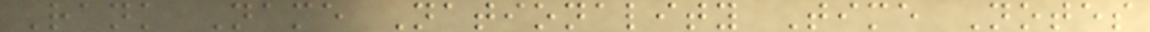Rank Name Nationality Time Notes
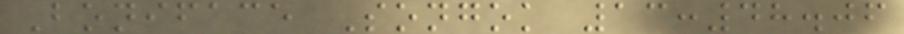Boniface Songok 13:48.06
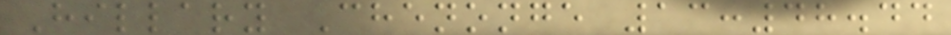Hillary Chenonge 13:48.44
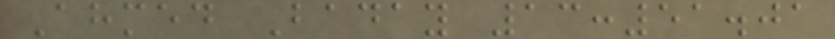Ahmed Baday 13:51.01
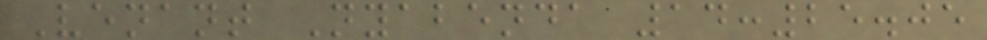Venant Nyabenda 14:25.05
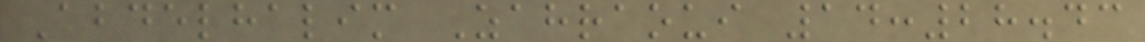Abdelhalim Zahraoui 14:28.43
